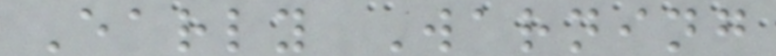Early Warning
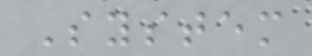System
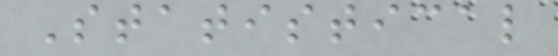Statistical
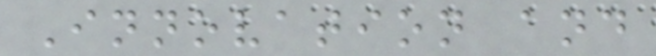Innovation and
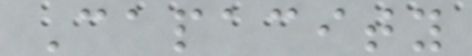Capacity
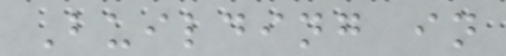Building in
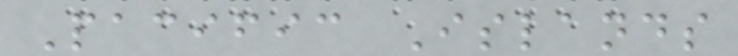Pacific Islands
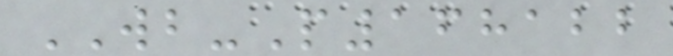WB-P168122
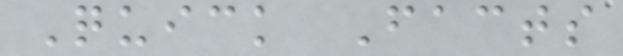Quick Facts
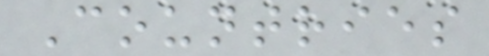Countries
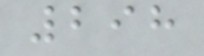298
